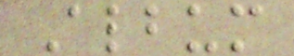Album
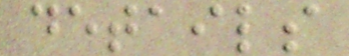details
